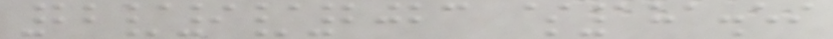22/9/2023 $181.59
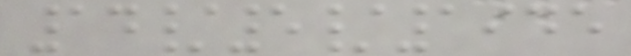14/5/1945
